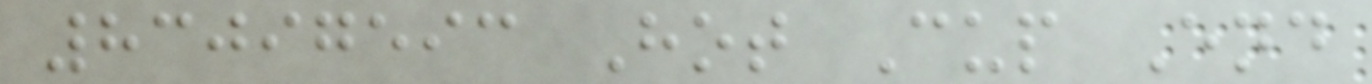83097593 Hot Cup End
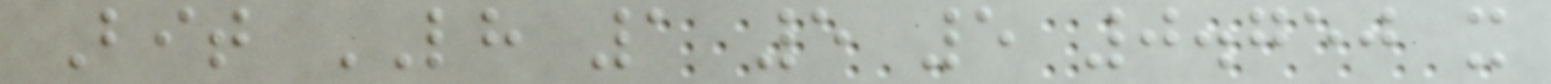Bit LH 1 5 5 0.750 x
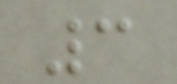3
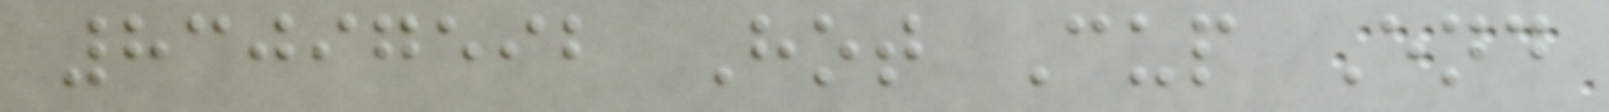83097592 Hot Cup End
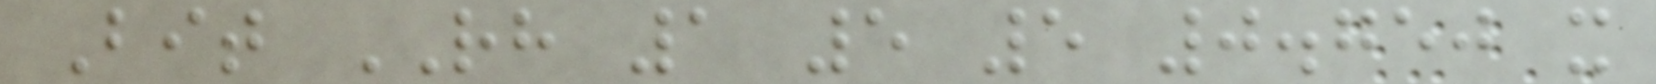Bit RH 1 5 5 0.750 x
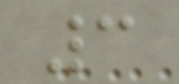3
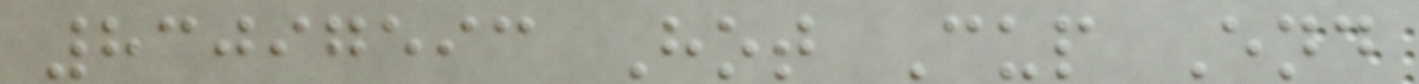83097593 Hot Cup End
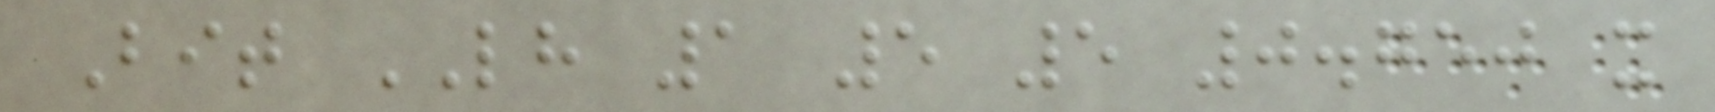Bit LH 1 5 5 0.750 x
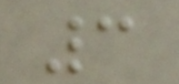3
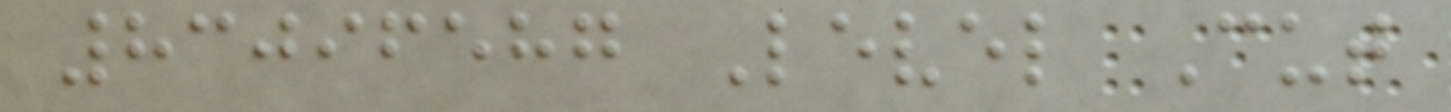83096587 Level Cut
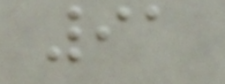91
